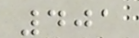401
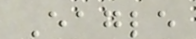Eagle
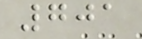701
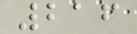216
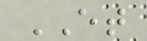ET
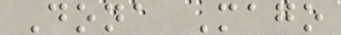Dona Mago
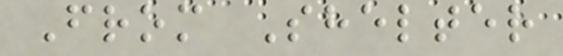From Shelter
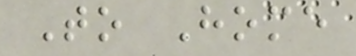To Home
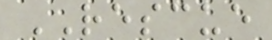RESCUE
